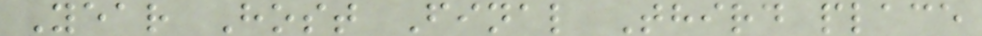Year Host Final Third place
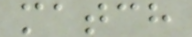match
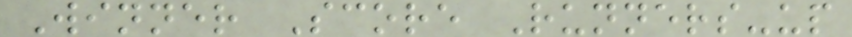Winner Score Runners-up
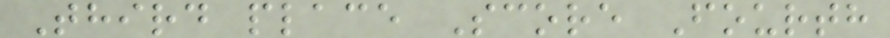Third place Score Fourth
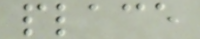place
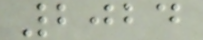2024
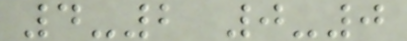4-2 0-0
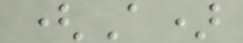(A)
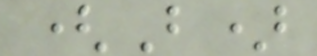(B)
